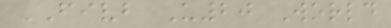FIVB U20 World
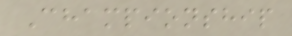Championship
